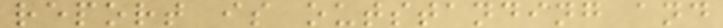report is outstanding and
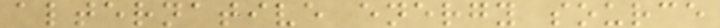alternative energy source
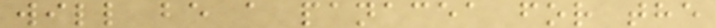will be a panacea for the
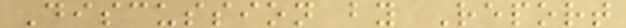Discussion by Report
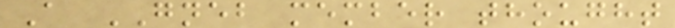A GNEB member thought
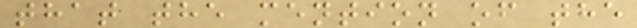that the mention of the
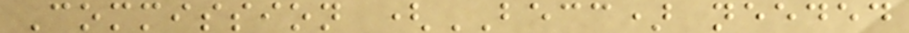Commission (BECC) needed
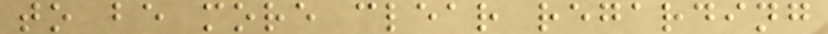to be more clear regarding
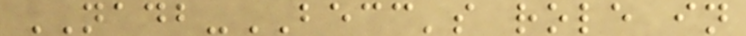NADB-BECC's role in
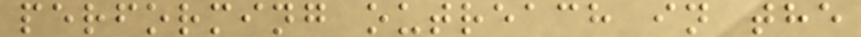performing outreach in the
